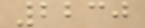2230
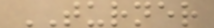TURNER
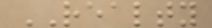REALTY
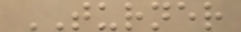TURNER
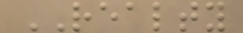REALTY
